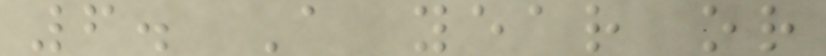6. A year or
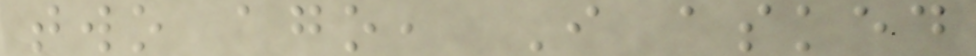two ago, I asked
